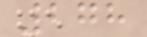278
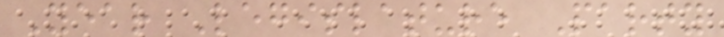Year Legislature Party
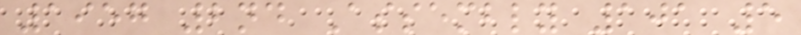1957 2nd Assembly 101 5
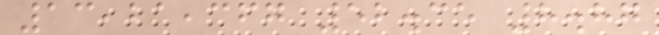13,21,367 52.35 8.87
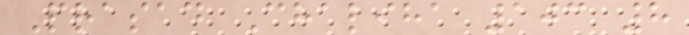Prasad Chaliha 103 8
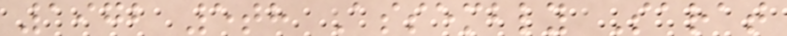1972 5th Assembly Sarat
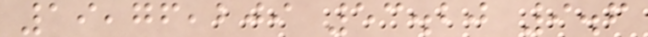19,76,209 53.20 9.6
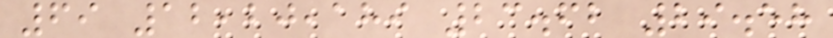69 12,20,189 23.62 29.58
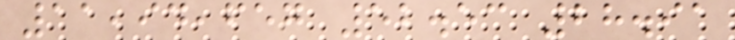11,94,657 52.53 28.91
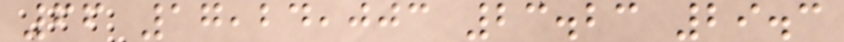66 17,24,003 23.23 29.3
